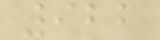922
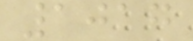1017
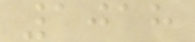1018
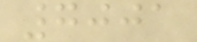7001
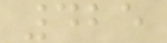425
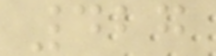427
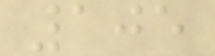105
